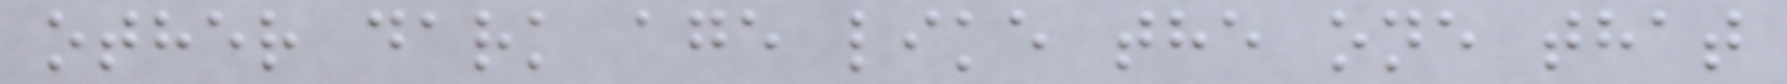other dark age like the one that
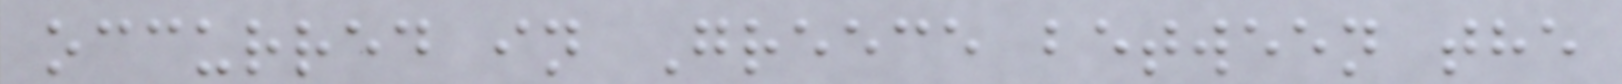occurred in Greece between the
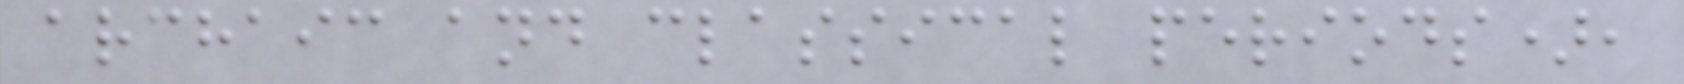archaic and classical periods),
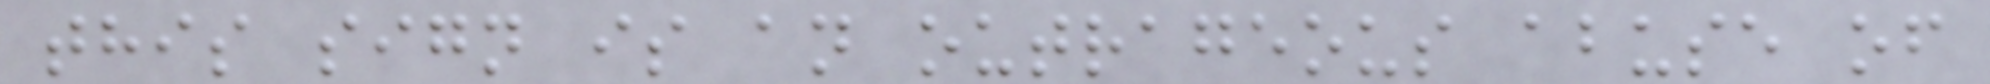this sign is an outrageous abuse of
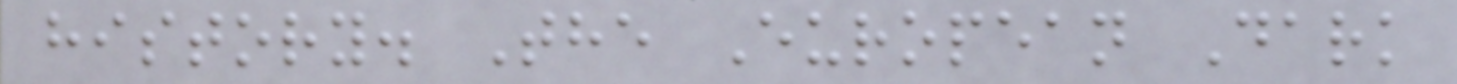history. The European Dark
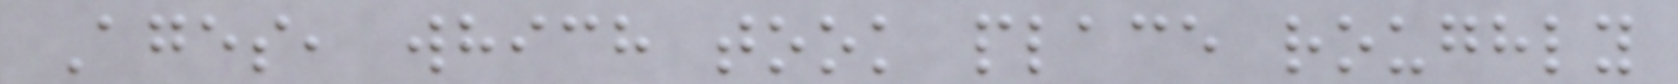Ages, which took place roughly
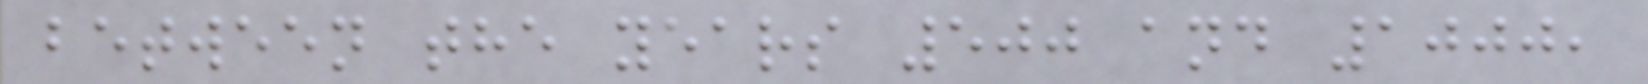between the years 500 and 1000,
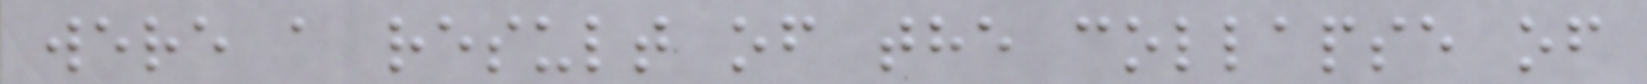were a result of the collapse of
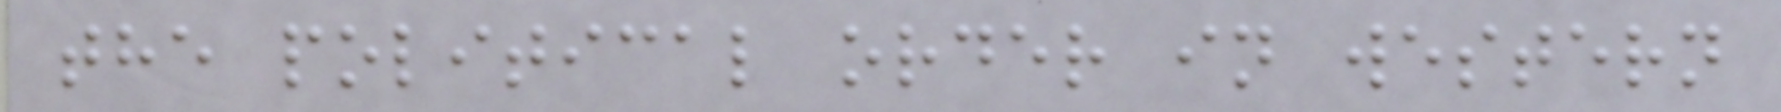the political order in western
